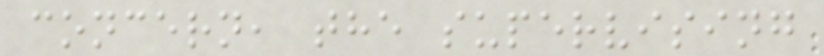concern, the supervising
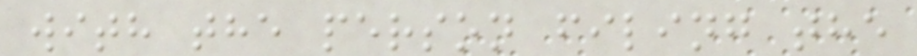with the person filing the
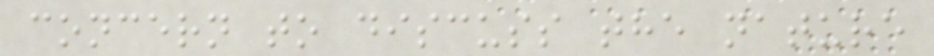concern to discuss the nature
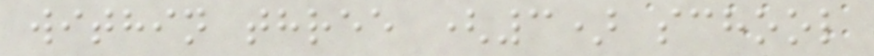within three (3) school
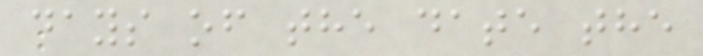days of the date the
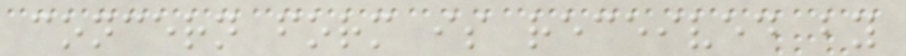concern form is received by
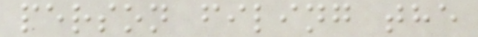person filing the
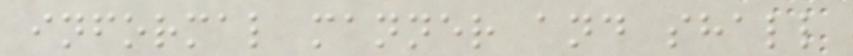informal manner and shall
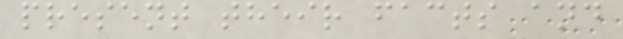present their facts and
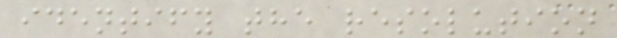identify the resolution
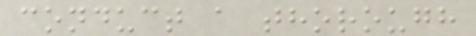conduct a thorough
